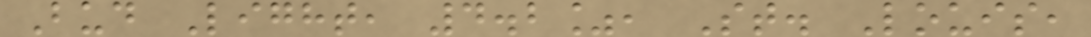Bud Light, 4.2%, St. Louis,
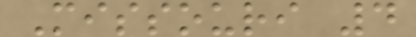Missouri 4
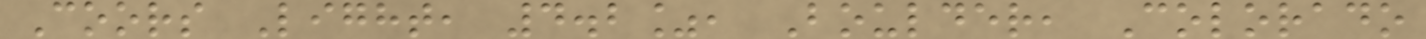Coors Light, 4.2%, Boulder, Colorado
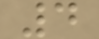4
